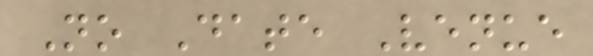No Date Venue
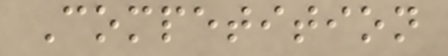Competition
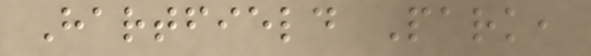Hartfield Park,
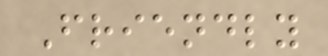Friendly
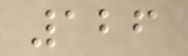126
